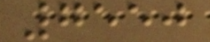7550
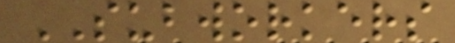SUBWORKERS
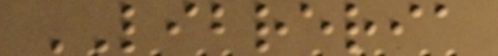LIBRERIA
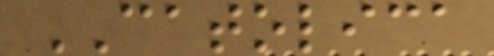CATOLICA
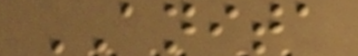ANITA
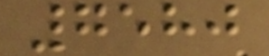7580
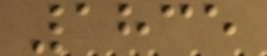1835
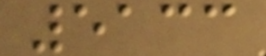5133
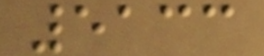5133
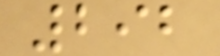292
